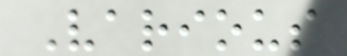Various
